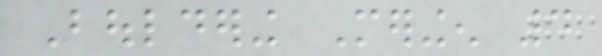Bouldering Meringen 4
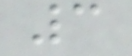3
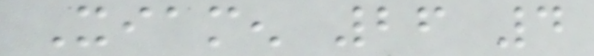Xiamen 26 4
